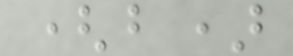(b)
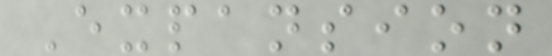Expansion
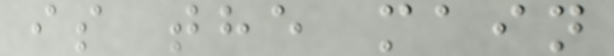is the main
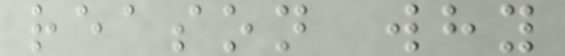reason why
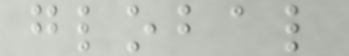global
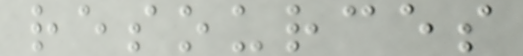resources
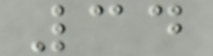34
